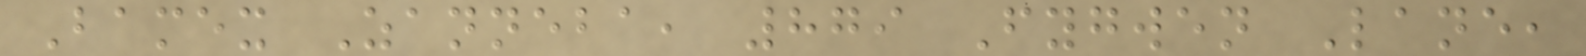Bamex Zanneba, 879 Fygwen Lane,
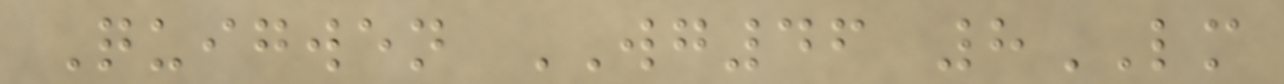Quigwen WG46 8LM
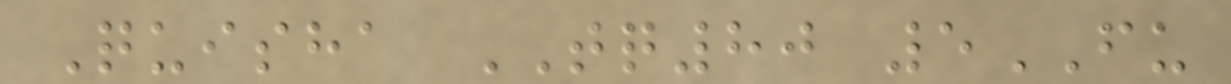Quisha TQ80 5FU
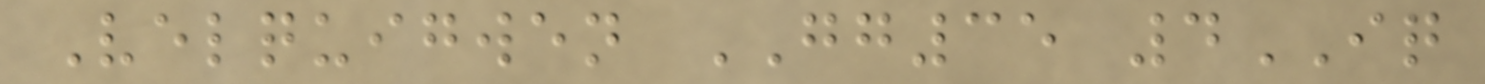Velquigwen GG35 4IQ
